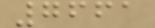7661
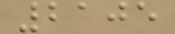2105
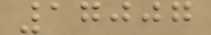17007
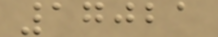17021
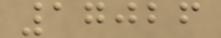17026
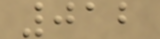012
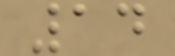14
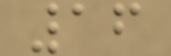16
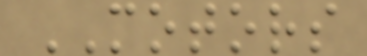MOTORS
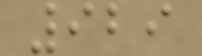929
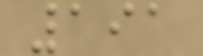191
